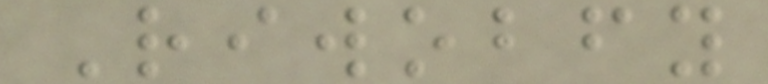Riwobfy
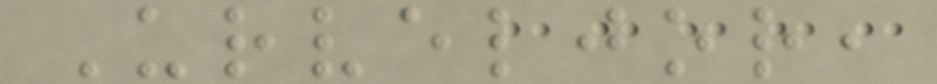Urveljor,
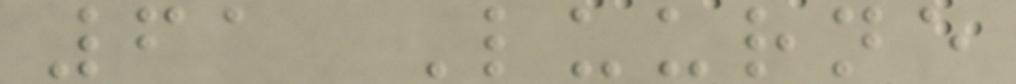61 Luurne
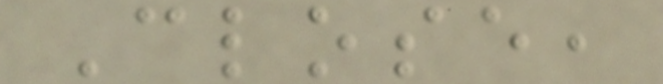Close,
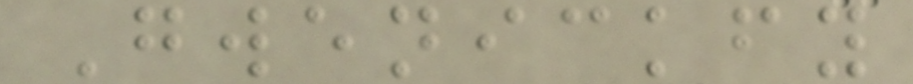Gwenickfy
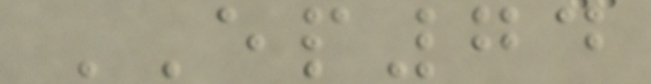EP74
